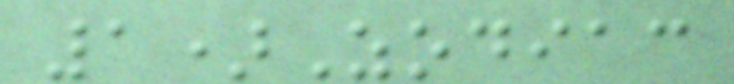1)Zodiac
